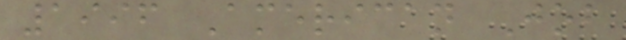1996 American Job
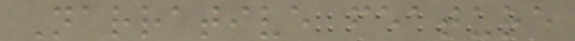Narrative feature
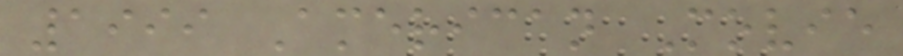1999 American Movie
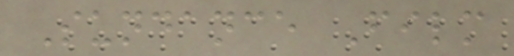Sundance Film
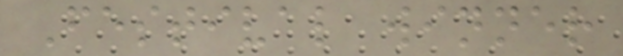Festival winner
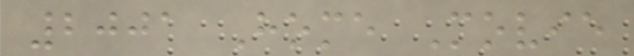2001 Home Movie
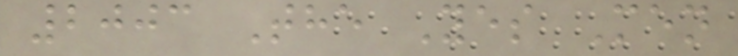2003 The Yes Men
